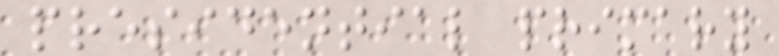presidential primary
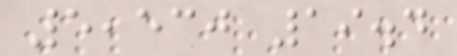5,530 19.4
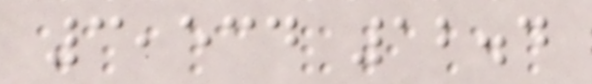3,534 12.4
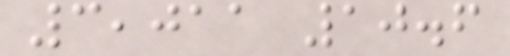3,011 10.6
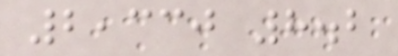2,330 8.2
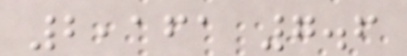2,161 7.6
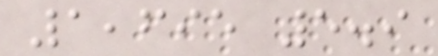1,695 5.9
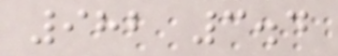982 3.4
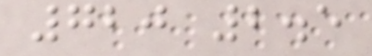720 2.5
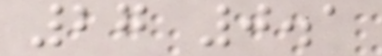27 0.1
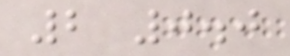2 0.0
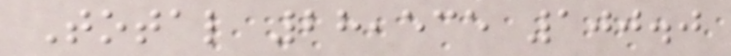Total 28,535 100.0
